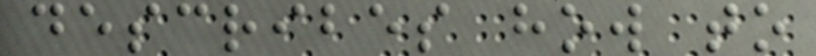describes how to
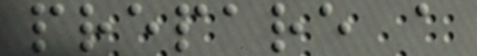prepare a
